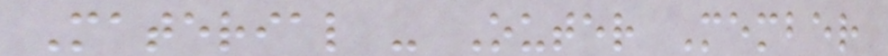Material - Outer Member
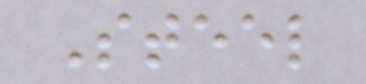Steel
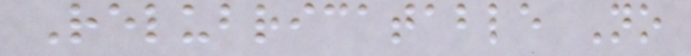Relubricatable No
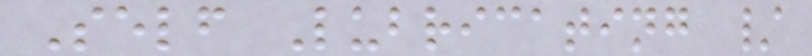Self Lubricating /
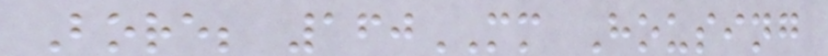Bore; 160MM Housing
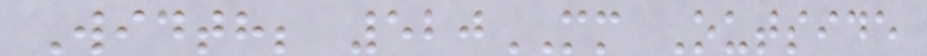Width; 520MM Outside
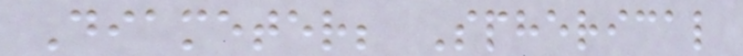Diameter; Spherical
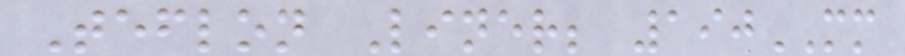Teflon Liner; 190MM
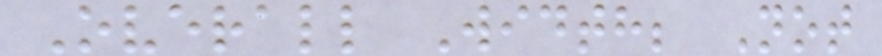Overall Width; Not
